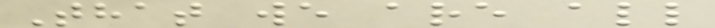That we are all
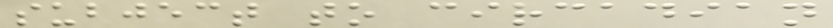subject to circadian
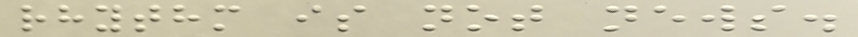rhythm is not news.
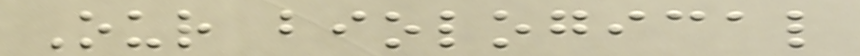Our biological
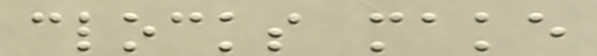clocks make
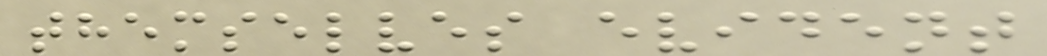themselves evident
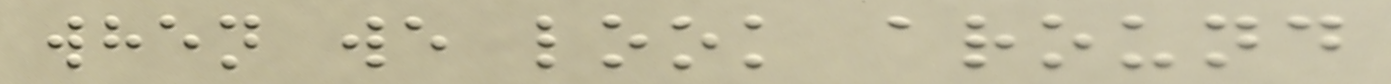when we look around
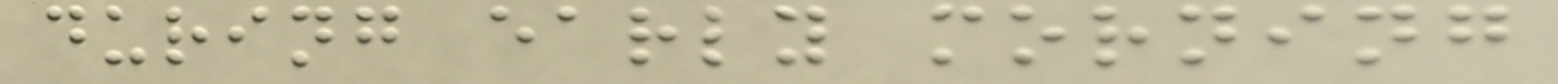during early morning
